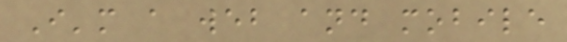I'm a web and mobile
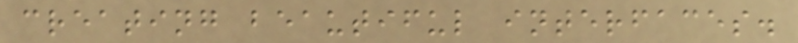creating beautiful interfaces.
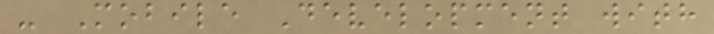- Mobile Development with
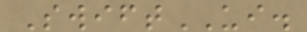SwiftUI.
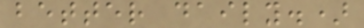better daily.)
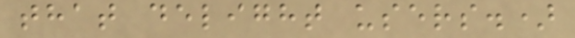that delight users.)
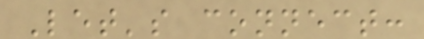Let's connect:
